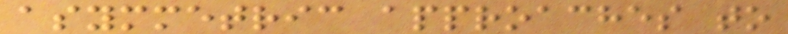asymmetric approaches to
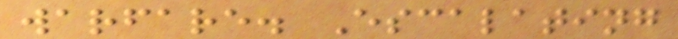warfare. Escalating
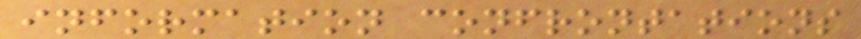information confrontations
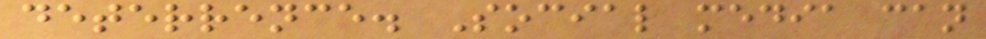deterrence. Social media can
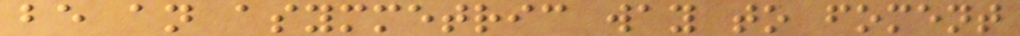be an asymmetric way to foment
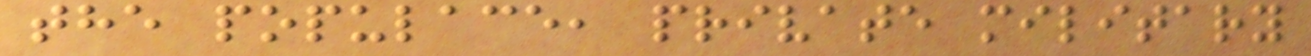the populace, private military
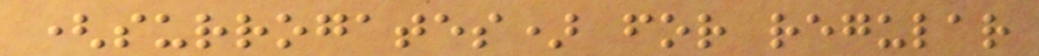(surrogates) for regular
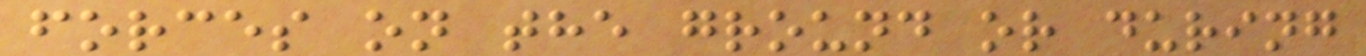forces on the ground or during
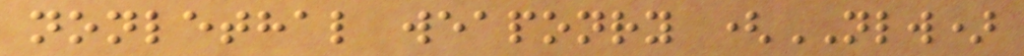nonlethal weaponry (NLW)
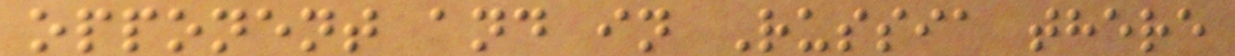opponent and in Russia there
